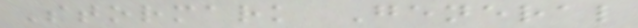Stormark General
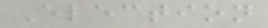Election
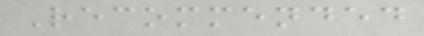Recommended
